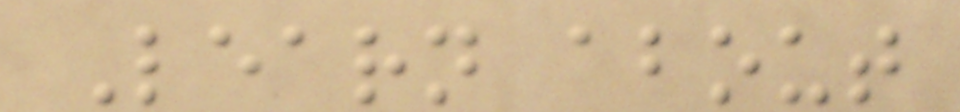Learn about
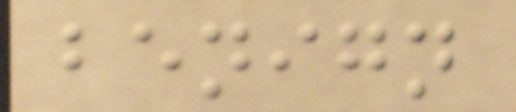benign
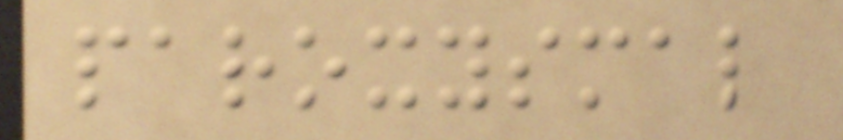paroxysmal
